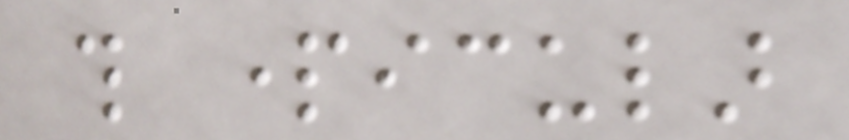this particular
